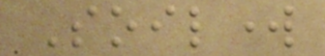Soilwork
